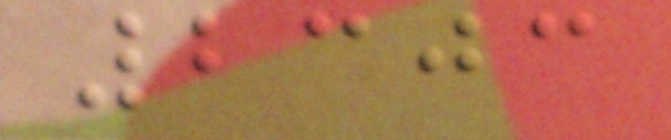2303
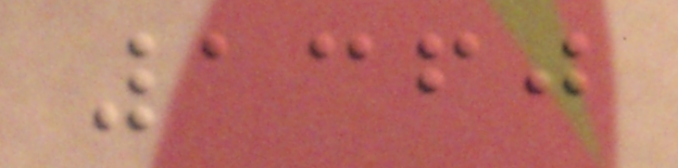1360
